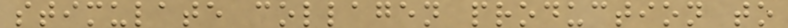stimulate collagen production to
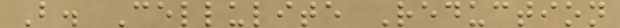B. Cellulite Reduction
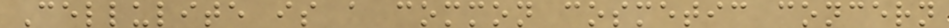Cellulite is a common cosmetic concern
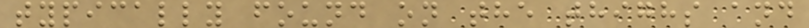typically found on the thighs and
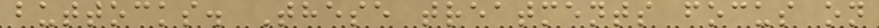buttocks. These treatments focus on
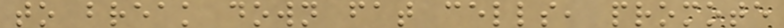to break down fat cells, promote
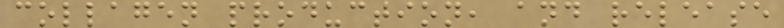collagen production, and release
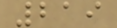219
